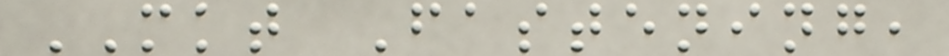MKT Fastening,
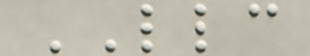LLC
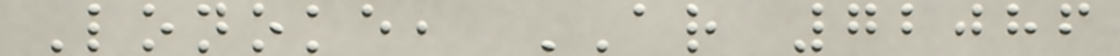Lonoke, AR 72086
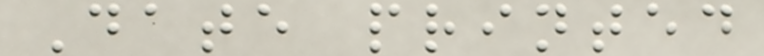Date printed
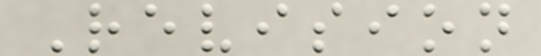Revision
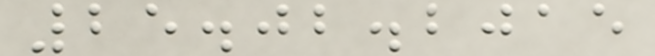25.02.2015
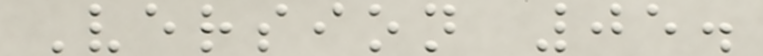Version 05.
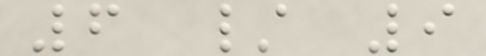6 / 9
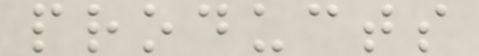products
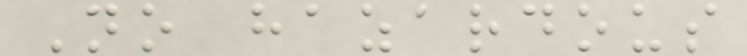No hazardous
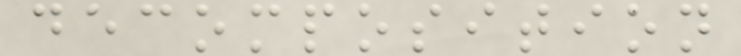decomposition
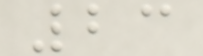23
